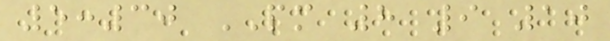5:30 PM 8 9 10
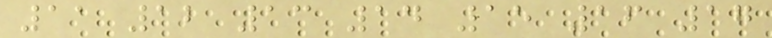11 12 13 14 15 16 17
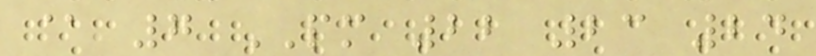@ 7 PM 22 23 24
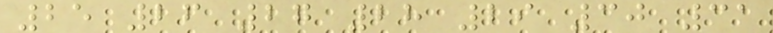25 26 27 28 29 30 31
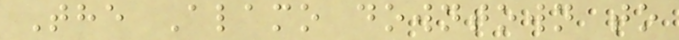The Alamo downtown to
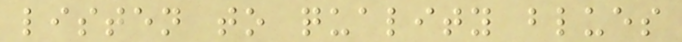listen to quality blues
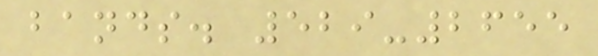bands. 529-2655
